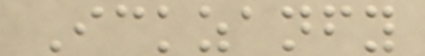Ickzanfy
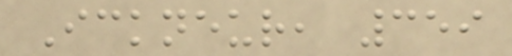Ickneur, 359
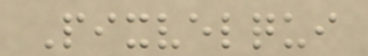Pixvelqui
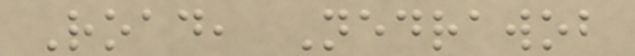Road, Nedrawob
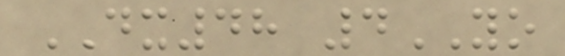DX48 4YO
